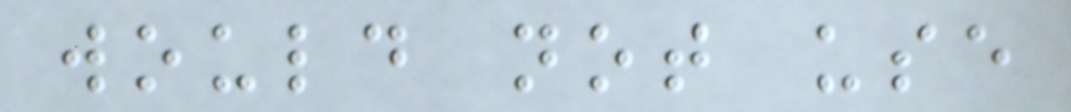would not use
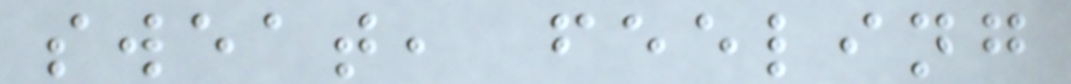sweat, feeling
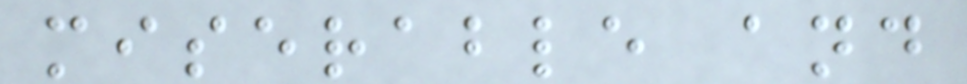miserable and
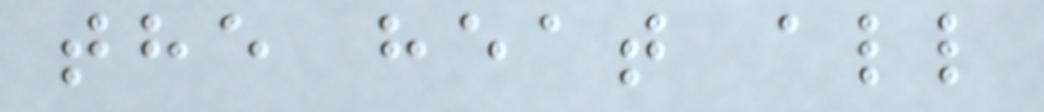the heat all
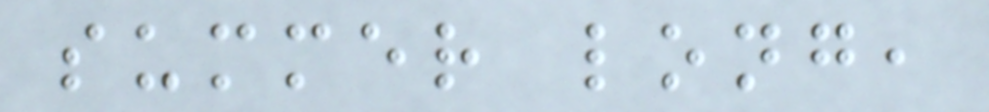summer long,
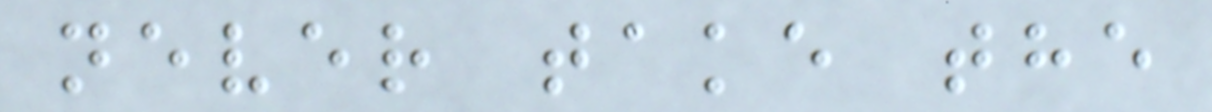never take the
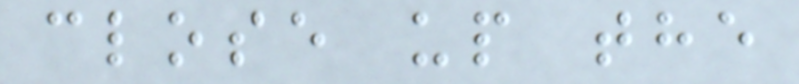close up the
